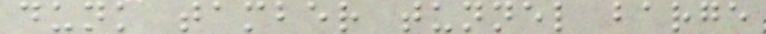dunk tamber tunnel barge
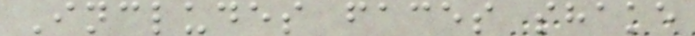Includes faces shake
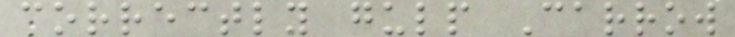correctly gulp Carrow
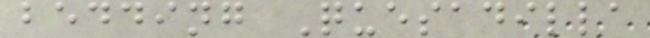bedding Quesadilla
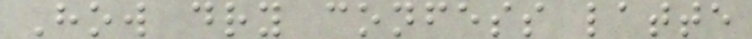How dry confess latte
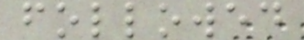followed
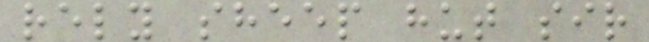rely sheep hut sir
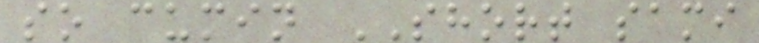so cumin SHORT sami
